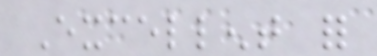Excellent for
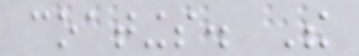coatings. The
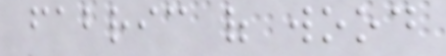fabric of wood
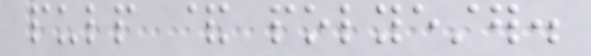pulp & polyester.
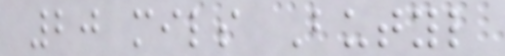20 mils Butyl
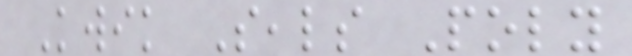Kwik Seals Poly
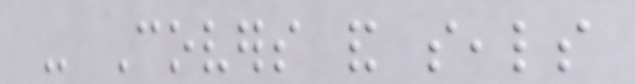- Covers and seals
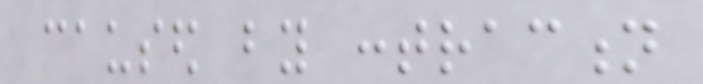caused by contraction
